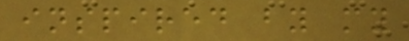inspired by my
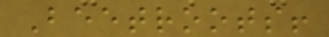Beetroots!
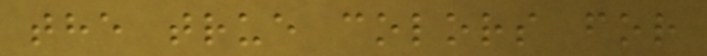the true colors for
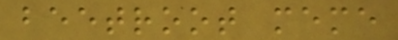beetroot meme
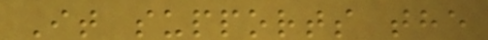It supports the
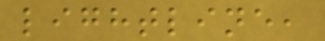lightline,
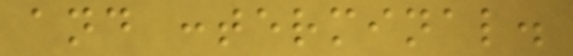and :terminal.
